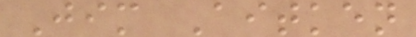Jim Aitken
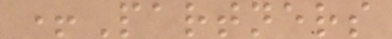+Partners
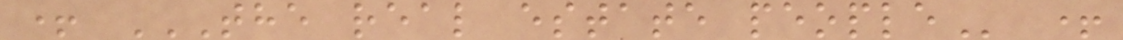+ THE REAL ESTATE PEOPLE +
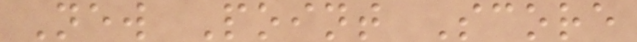New Point Score
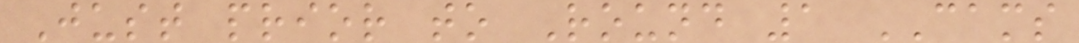Just prior to Round 1 CAMS
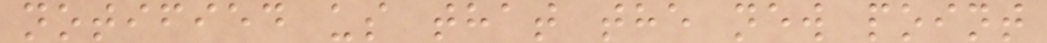notified us that the new point
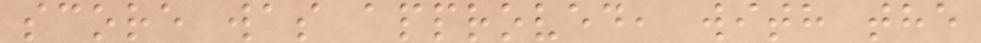score was approved, with the
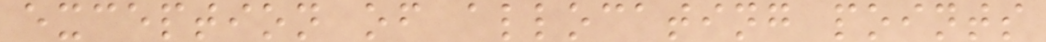exception of allocating points
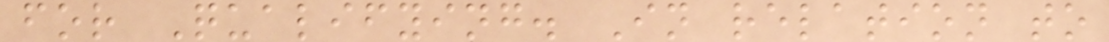for Qualifying. In relation to
